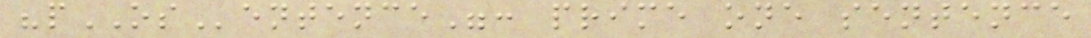"pOSentence": prime one sentence
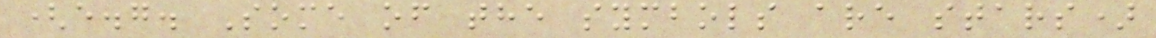(e.g. Some of the symbols are stars)
